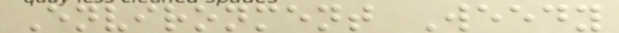Environment Weedy
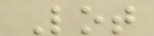Lot
